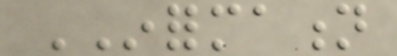INFORMATION
